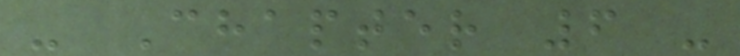- Chapter 6 -
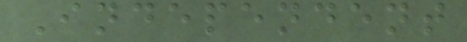Independent
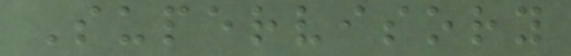Supervisory
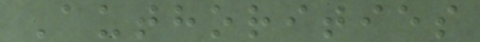Authorities
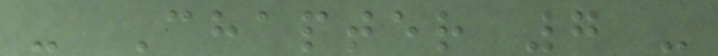- Chapter 7 -
